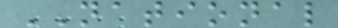NATIONAL
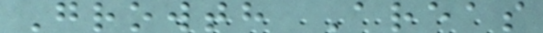Growth Areas
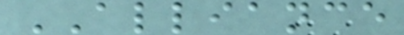ALLIANCE
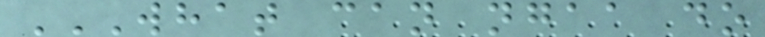WHAT CAN NGAA DO
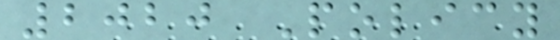2020 Policy
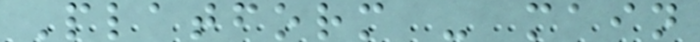Platform - main
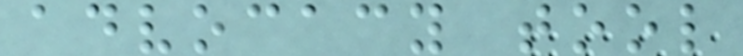advocacy tool
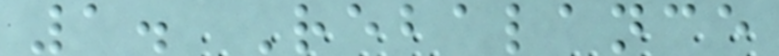1. Rebalance
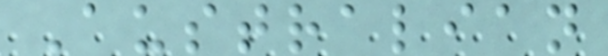Australian
